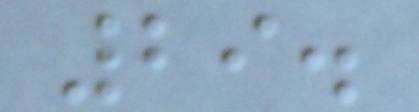29.
